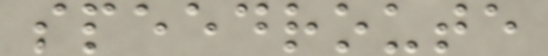speedroute
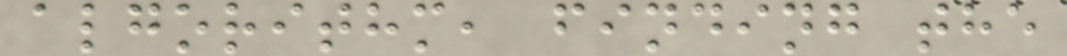algorithm, finding the
